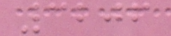3206
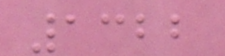1322
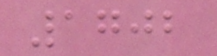1702
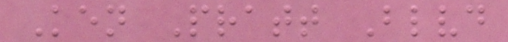Ken Pratt Blvd
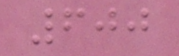600
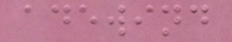adewind
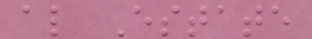al Estate
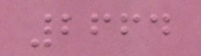2664
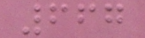667
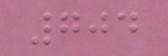704
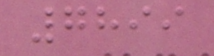7899
